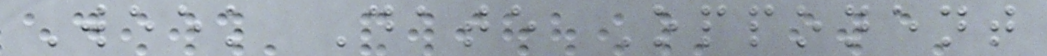Week Date Opponent
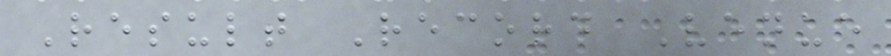Result Record Venue
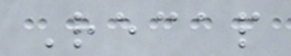Recap
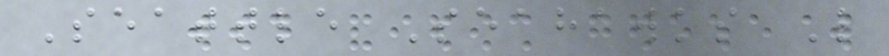Seattle Seahawks L
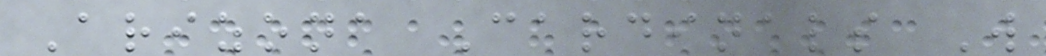Arizona Cardinals W
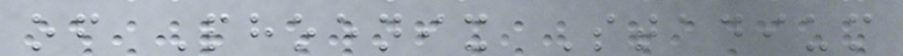of Phoenix Stadium
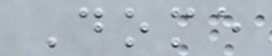Dome
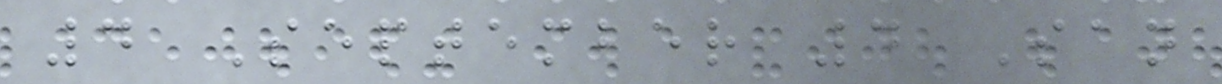4 September 4 San
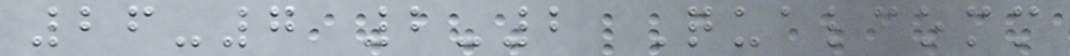26-7 2-2 Qualcomm
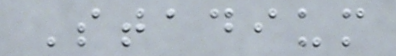Stadium
